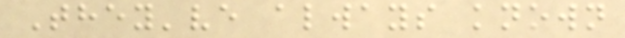They've always known
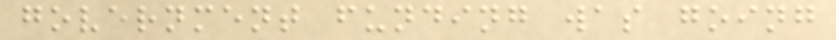government funding was going
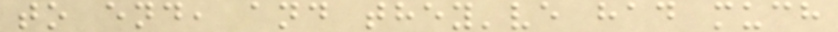to end, and they've had much
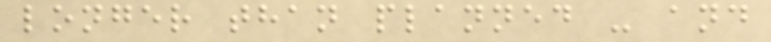longer than planned - and
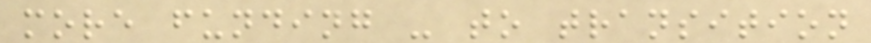more funding - to transition
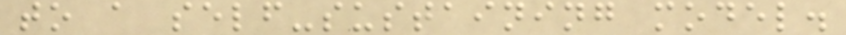to a self-sustaining model.
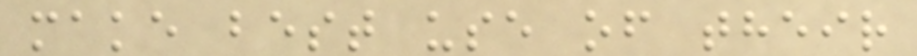make best use of their
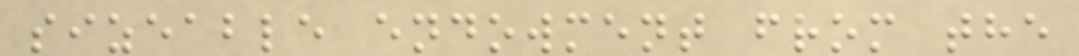sizeable endowment from the
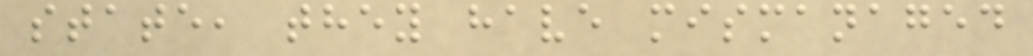state, they have mismanaged
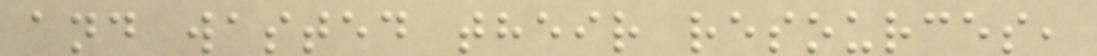and wasted their resources,
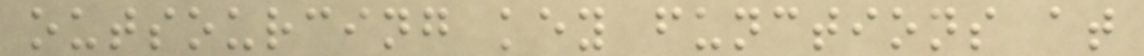outsourcing key functions at
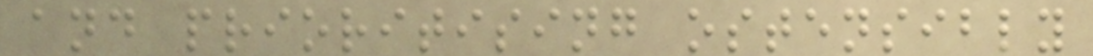and prioritising ostensibly
